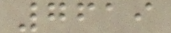7619
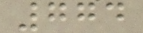774
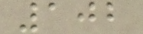102
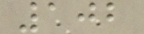102
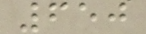650
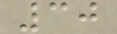30
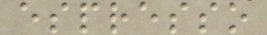espresso
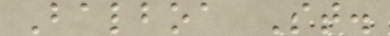Balboa St.
